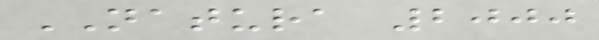NATURA 2000
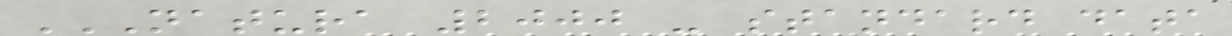NATURA 2000 - STANDARD DATA
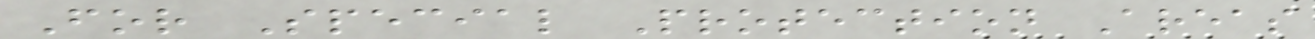For Special Protection Areas
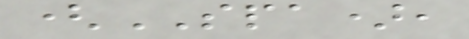(SPA),
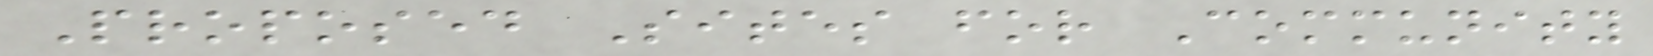Proposed Sites for Community
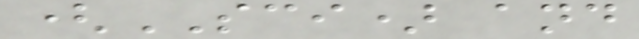(SCI) and
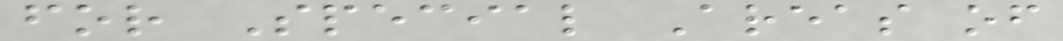for Special Areas of
